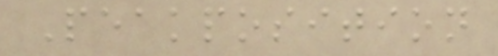Peakposition
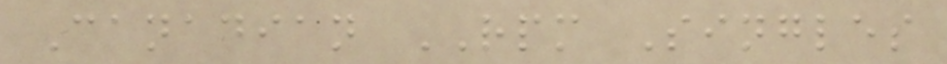Canadian RPM Singles
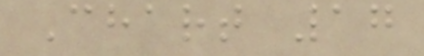Chart 17
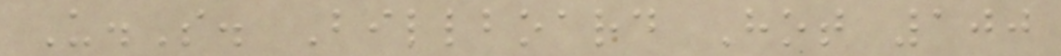U.S. Billboard Hot 100
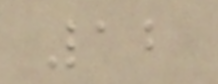12
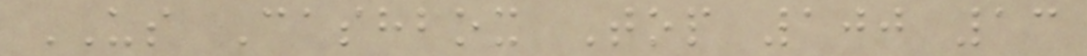US Cashbox Top 100 13
